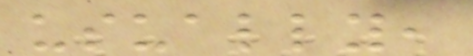usually,
